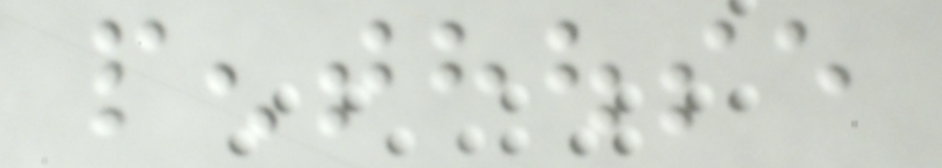penthouse
